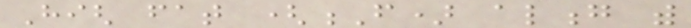High fat (F) along with
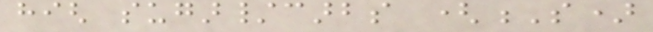high sugar/carbs (S)
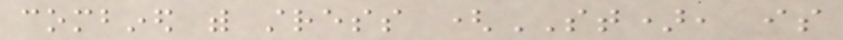combined with stress (ST), is
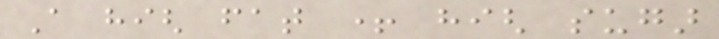A high fat + high sugar
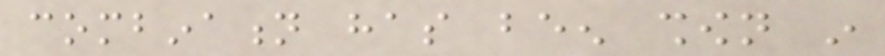combination has been shown in
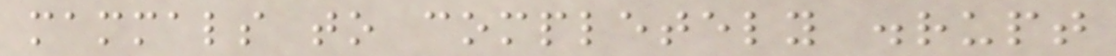mammals to completely disrupt
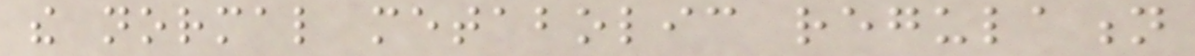the normal metabolic regulation
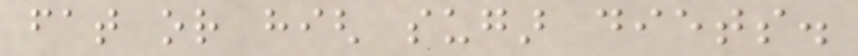fat or high sugar diets.
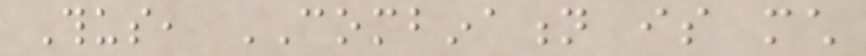Thus, COMBINATION is much
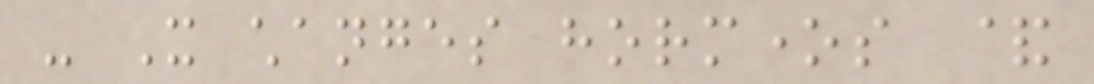- It changes hormones &
